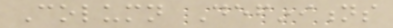Column Definitions
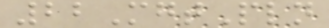22MgtPln
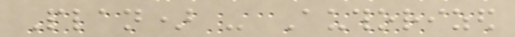Plan) - Authorized
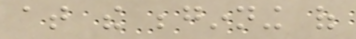at the beginning of
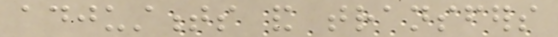adjustments and transfers
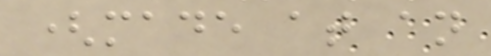(made at an
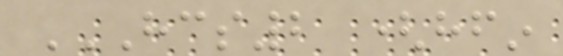HCS2 (HFIN
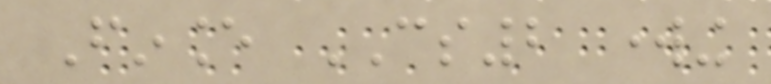Finance CS2 working
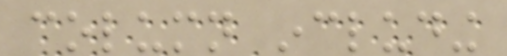column including
